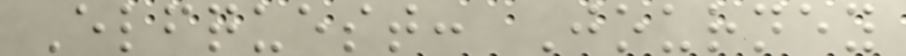Elfquest: Journey
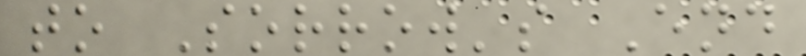to Sorrow's End
